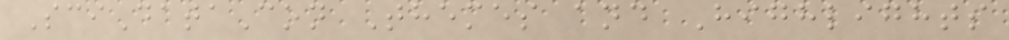SciDataCon Themes and Highlights
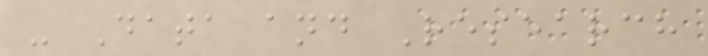- Data and Research
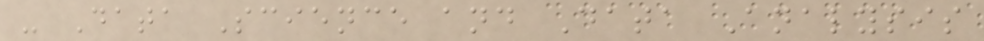- Data Science and Data Analysis
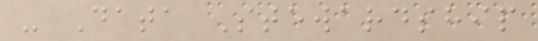- Data Stewardship
